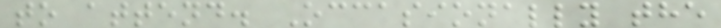to attend. Occasionally the
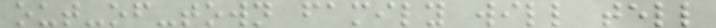out-of-town family will tell
